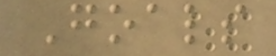Goals
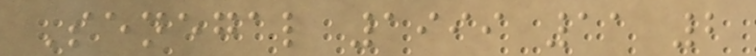Senegal 1999 11 2
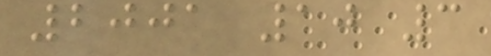2001 10 3
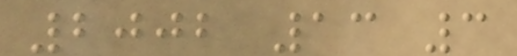2002 13 3
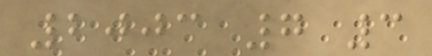2003 7 3
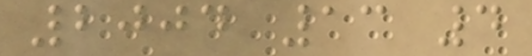2004 13 4
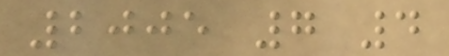2005 7 4
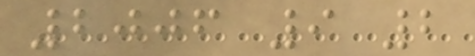2006 9 2
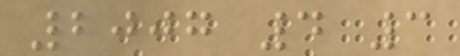2007 4 3
